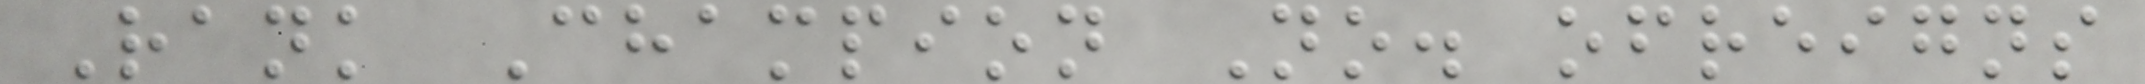Rank Champion No. ofreigns
